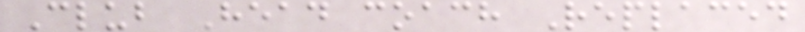Club Head coach Replaced
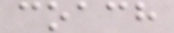coach
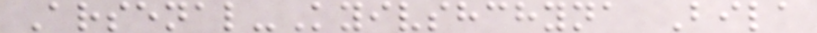Arsenal-Kyivshchyna Bila
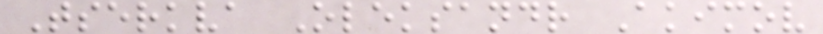Tserkva Oleksandr Akimov
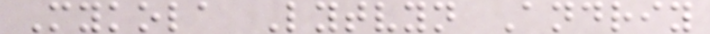Mykola Lytvyn Andriy
